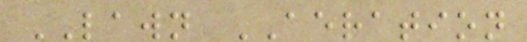LAWN AERATION
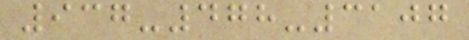937-478-3107
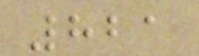821
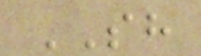SH
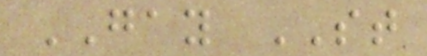GAY ST
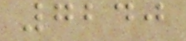7240
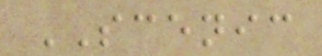SCENIC
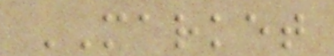MARKET
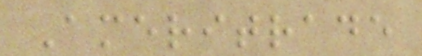Ameritrade
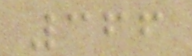366
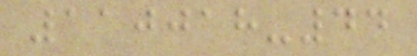110018-44
